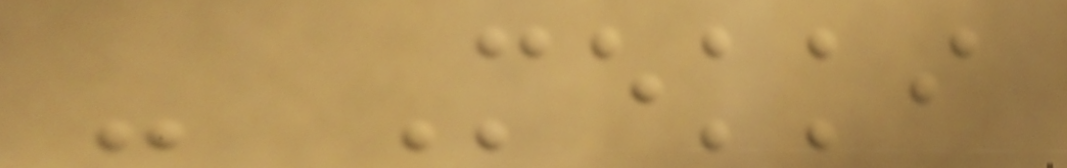- Mekki
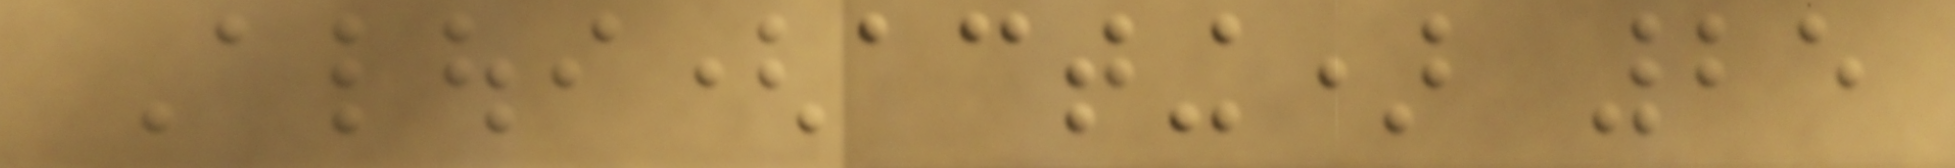Aloui(acting) 25
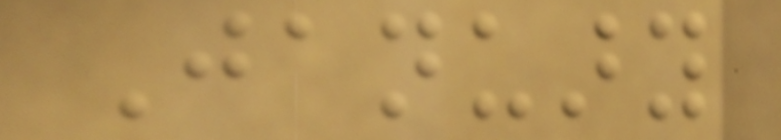January
